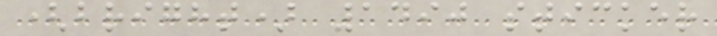(bright) 1490 sticker
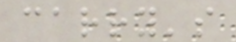carry's
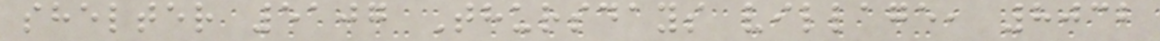shelter 5107 Thursdays village, 8032
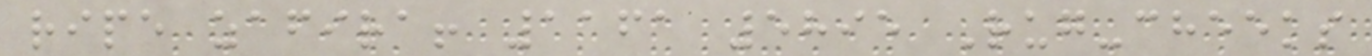ripe zafira! 1161 5895 Rug-cheeks
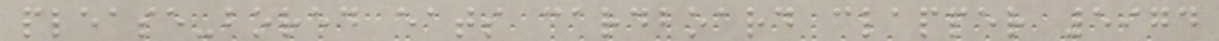please-bored eats cardboard clapper 5974
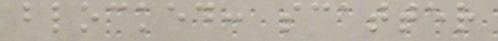blocked: scatter
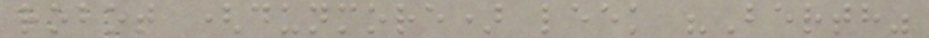robot (dunmore) leek "Berth"
